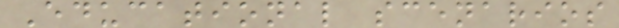Educational scenarios
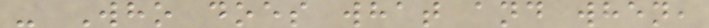- Who does what and when,
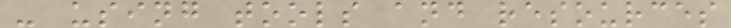- using tools and resources
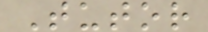Tutor
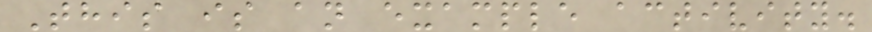This is an example activity.
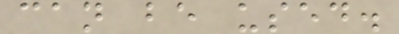can be used.
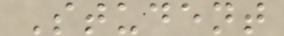Student
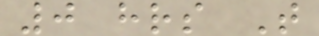0 hrs T
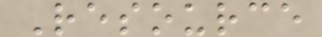Resource
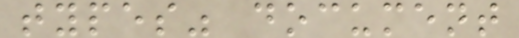types" document
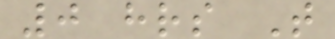0 hrs T
